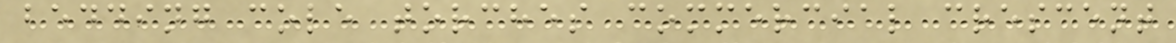bedding cole torches commercial crescent
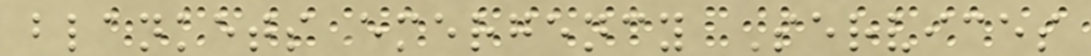blankets emergency Services
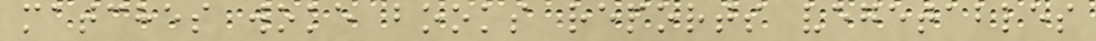matches woke books reports vegetables
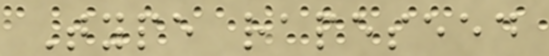Type rapeseed
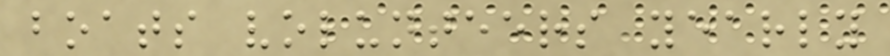boats volunteers yearly
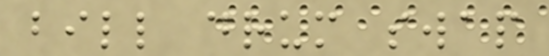bill drum swap
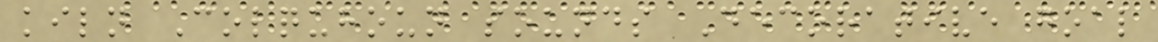kiln Colquhoun sounds Decorative goal
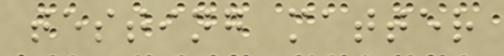testing matter
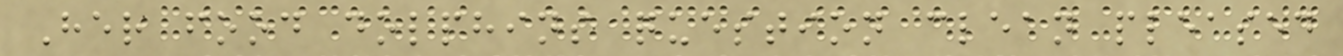Her food dolphins question clean pleased
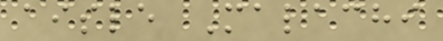aisle Malachi
